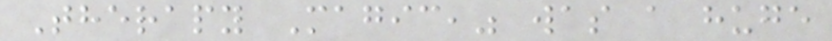Therapy Magic," was a huge
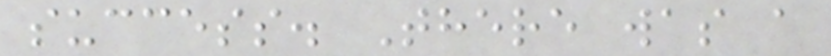success. There was a
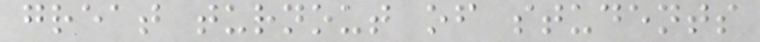great turnout of students
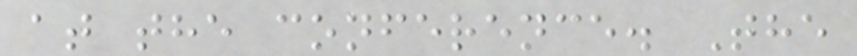at the conference. The
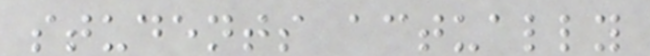students actually
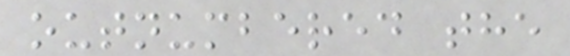outnumbered the
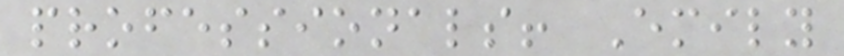professionals! Emily
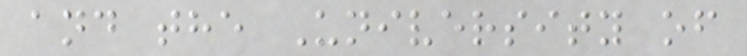and the University of
